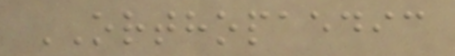ORTHOPAEDIC
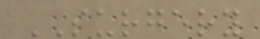SURGERY
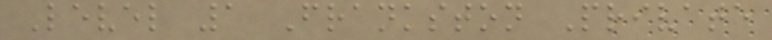Level 1 Frankston Private
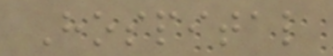Hospital
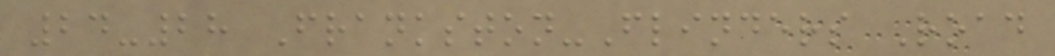24-28 Frankston-Flinders Road
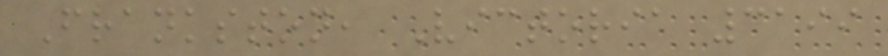Frankston, Victoria 3199
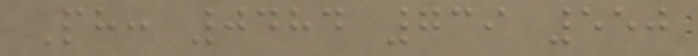Ph: 0484 739 550
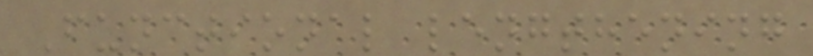Functional lengthening
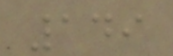149
